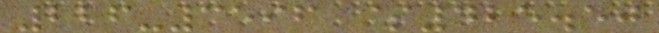226-3596 $425.50
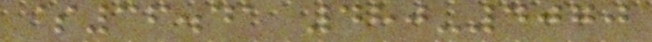$36.41 480-4070
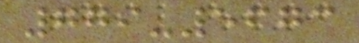779-5673
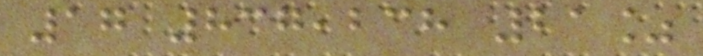17 837,238 21%
